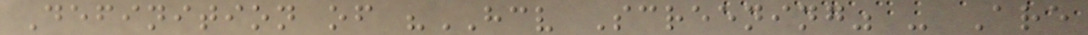Definition of "HCV Screening" - Are
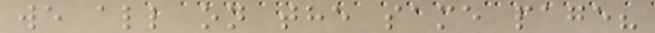we all on the same page?
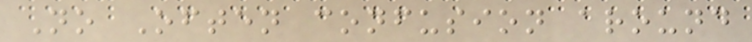No Often confusion around
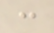:
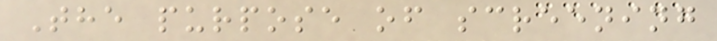The purpose of screening
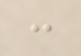:
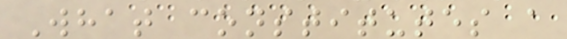What constitutes a
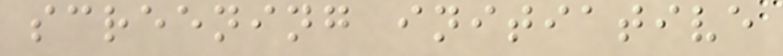screening initiative
